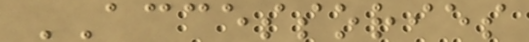ACCESSORIES
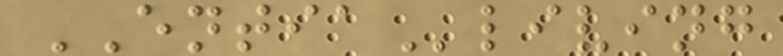ENTIAliving
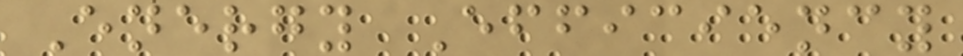Energy Efficiency
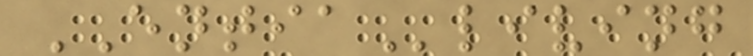ENTIAliving
